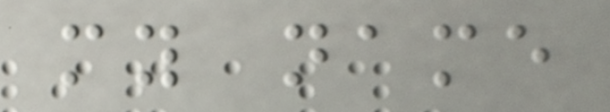my name
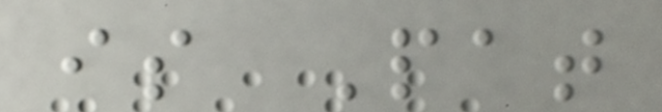is Pat
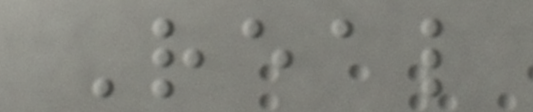Real
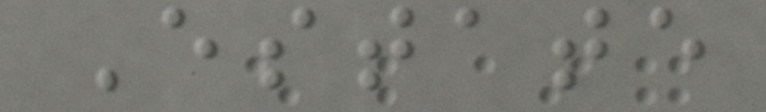Estate
